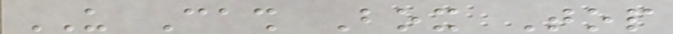US Cash Box Top
